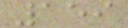159
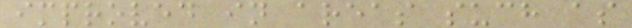improved in areas such as
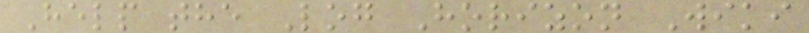Help the Log Horizon Wiki
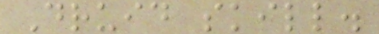Druid skill.
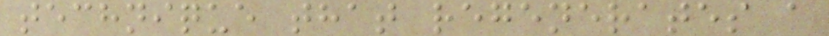technique that regenerates a
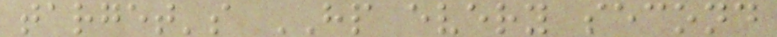target's HP every second
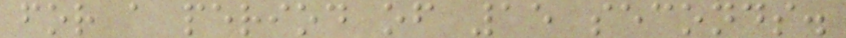for a period of 15 seconds.
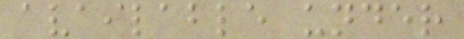available under
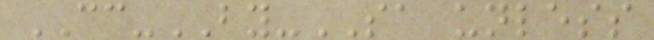CC-BY-SA unless
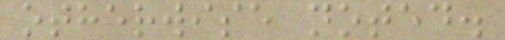otherwise noted.
